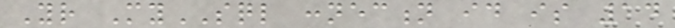Your MySQL connection id is 14
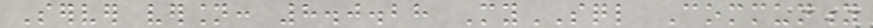Server version: 8.0.28 MySQL Community
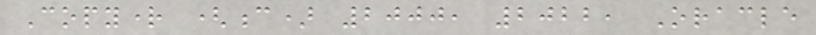Copyright (c) 2000, 2022, Oracle
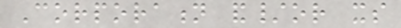Corporation and/or its
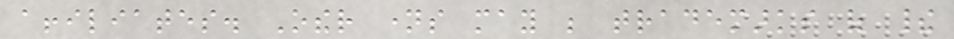affiliates. Other names may be trademarks of their
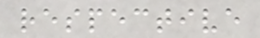respective
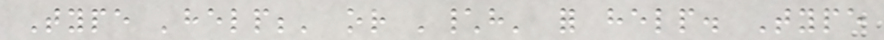Type 'help;' or '\h' for help. Type
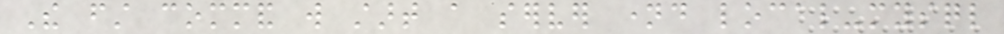The first command will start a server named local-mysql
